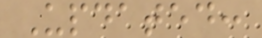Updated:
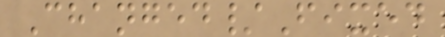Changed/Fixed
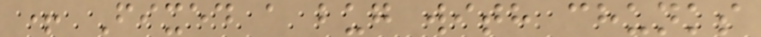+ Fixed a bug with chunks
